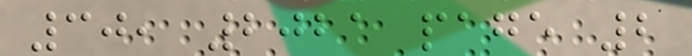30, 2021 page 2
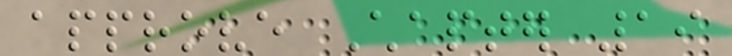approve Chapter 19
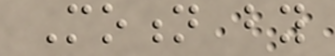Motion by
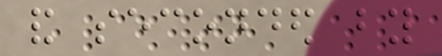and seconded by
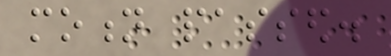motion passed.
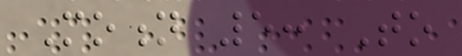Motion 5: To
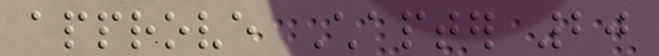approve Chapter 20
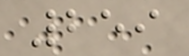259
